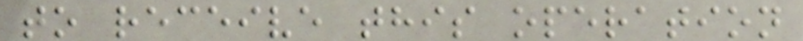to receive this operation
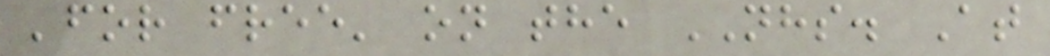'for free' on the NHS. At
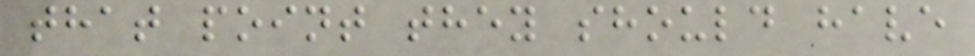that point they should have
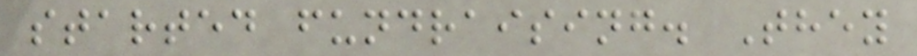started fundraising. They
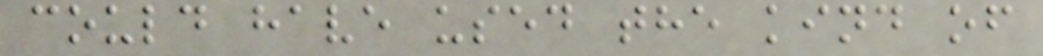could have used the kind of
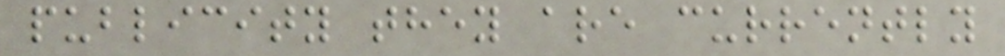publicity they are currently
